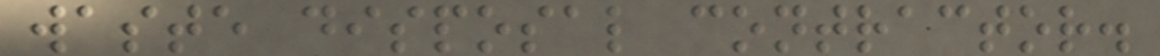waste disposal contractor.
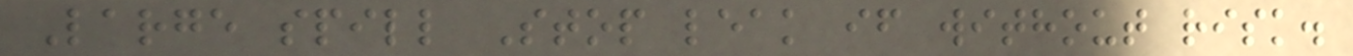Large spill Stop leak if without risk.
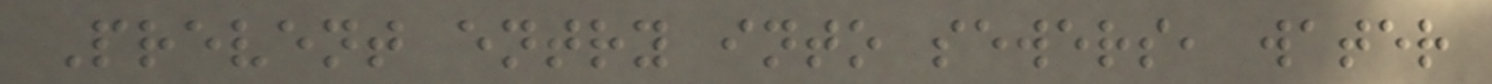Prevent entry into sewers, water
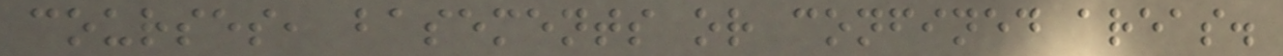courses, basements or confined areas.
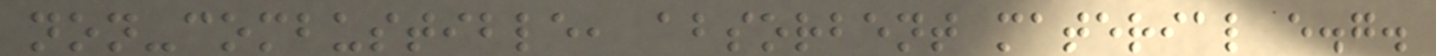non-combustible, absorbent material e.g.
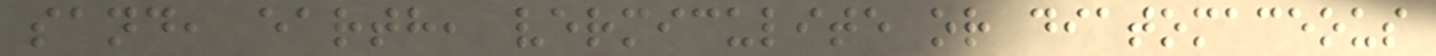sand, earth, vermiculite or diatomaceous
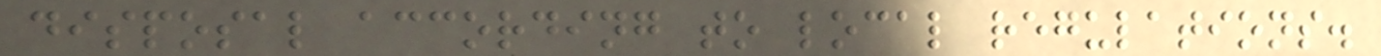disposal according to local regulations.
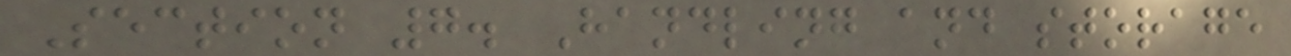Section 7. Handling and storage
